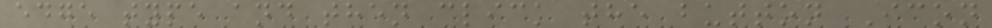edge type and then click the button Icon
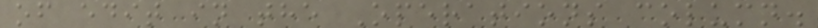of edit in the Operations column.
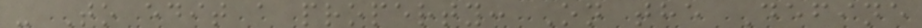- To edit a property: On the Define
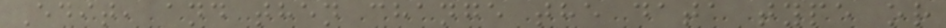Edit, and then change the data type or
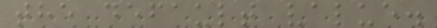the default value.
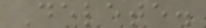Delete.
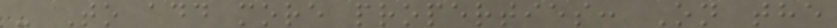- To add more properties: On the
